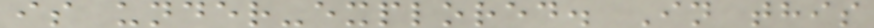is under-explored. In this
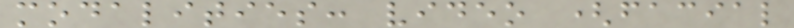modalities: video (facial
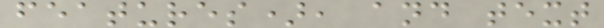features), and text
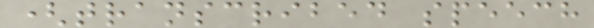(transcribed speech
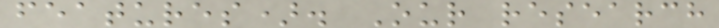features). Our research
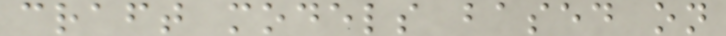craft models based on
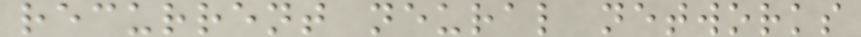recurrent neural networks
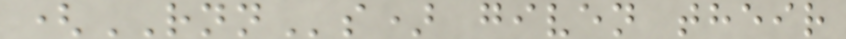(RNNs) given their
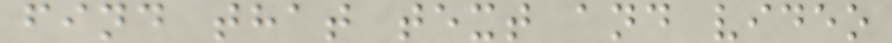find that text and video
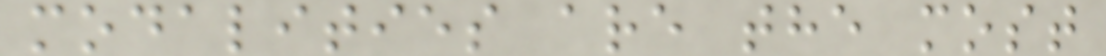modalities are the most
